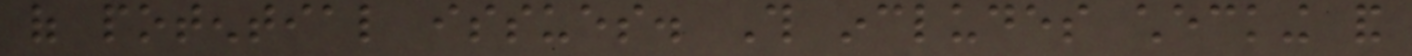of potential issues. This includes checking and
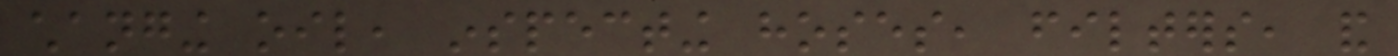changing oil, inspecting hoses, filters, and
